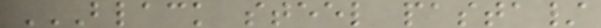BLACK STEEL PASTA/
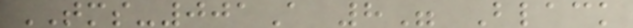TMS-001A 8" Black
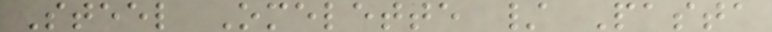Steel Omelette / Pasta
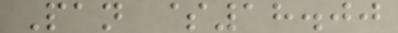Pan $18.00
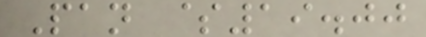Pan $19.00
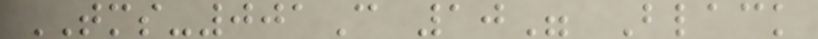TMS-001C 10" Black
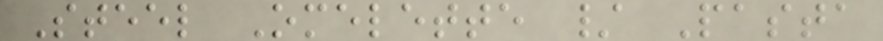Steel Omelette / Pasta
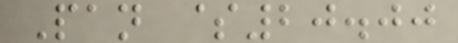Pan $20.00
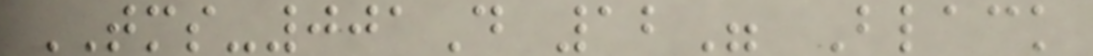TMS-001D 12" Black
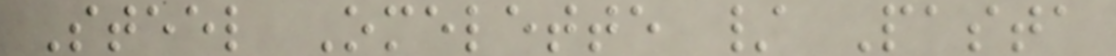Steel Omelette / Pasta
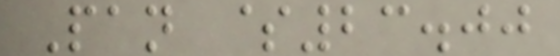Pan $23.00
